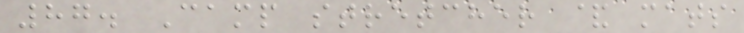87. Camp stretcher & mats
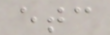etc
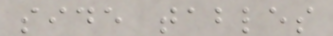side tables
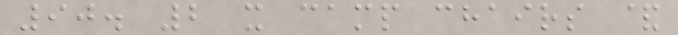90. 2 x camp chairs &
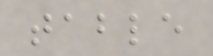table
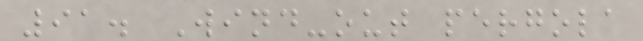91. Wind-out pergola
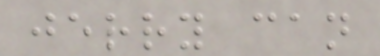jerry can
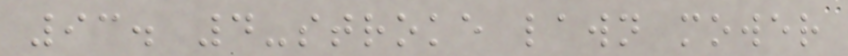93. 4-stroke lawn mower
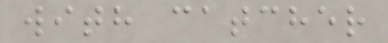with catcher
